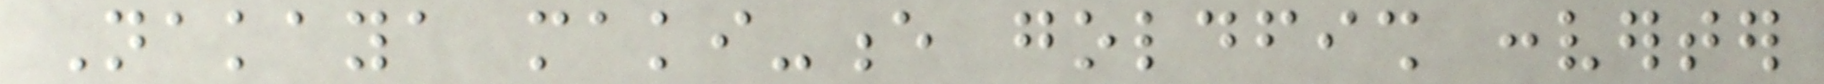Nakaya maki-e goldfish converter
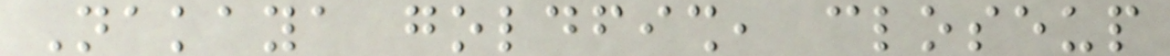Nakaya goldfish, closeup
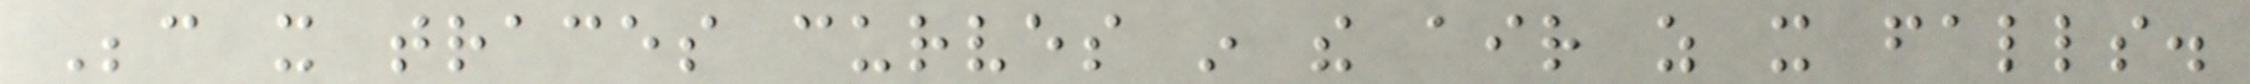Because it traces curves in the air as it falls.
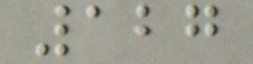127
